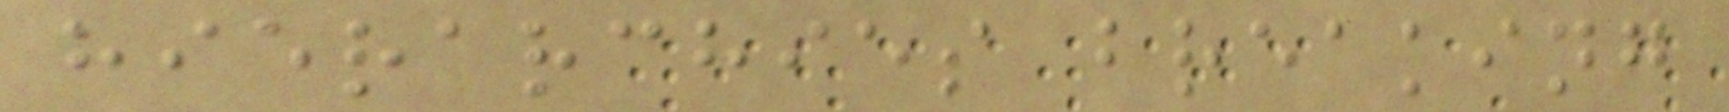hierarchies breaking
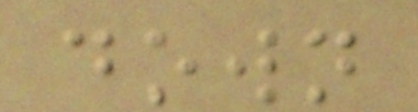down
